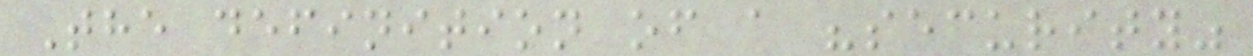The definition of a "security"
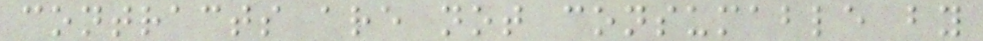contracts are not consumable by
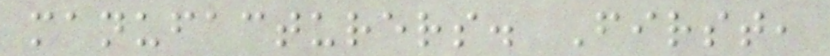manufacturers. First,
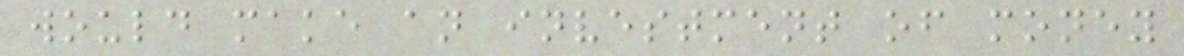would make an investment of money
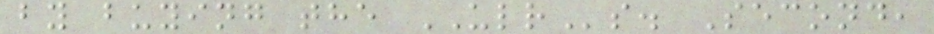by buying the ULRs. Second,
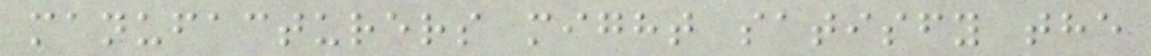manufacturers might satisfy the
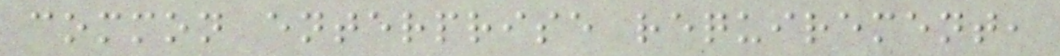common enterprise requirement,
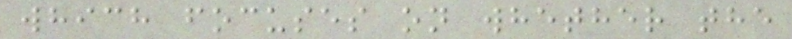which focuses on whether the
